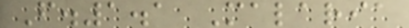F.1.1 Malaria
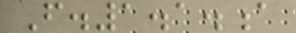F.1.1.a
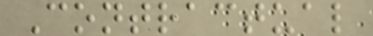Contractual
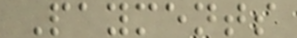Payments
